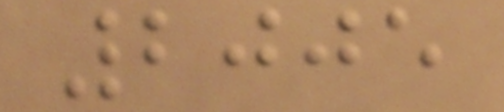2005
